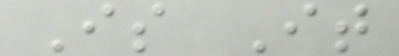Is It
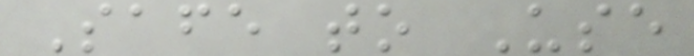Safe to Use
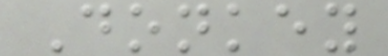Donkey
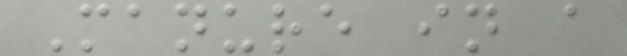Manure in a
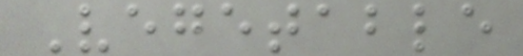Vegetable
